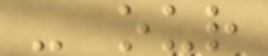- our
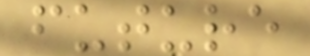future
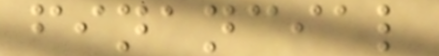financial
